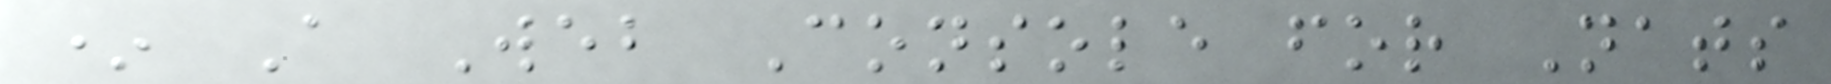* A Web Console for Nats
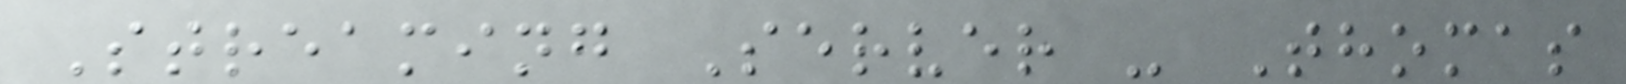Streaming Server - Thomas
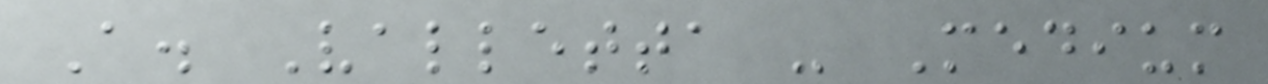A. Valletta - Medium
